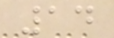14
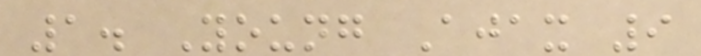1. Young Ajax 9
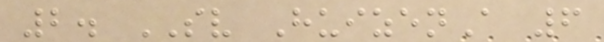2. SV HuizenA 6
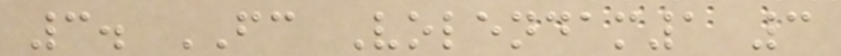3. FC Volendam1 3
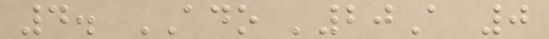4. ADO '20A 0
